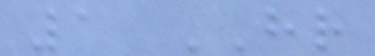1 HR
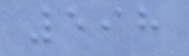598
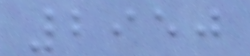2950
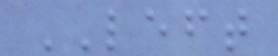LEFT
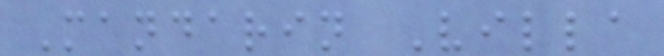Mandarin Villa
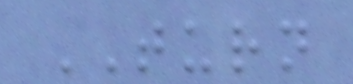TURN
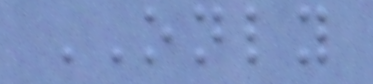ONLY
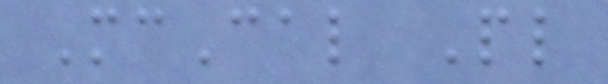McCal Pl
